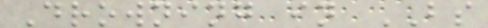Drowning in BS
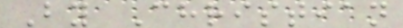By Christian
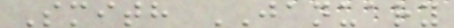Smith JANUARY
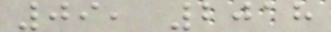09, 2018
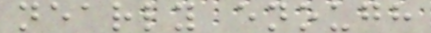nearly enough
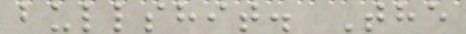bullshit. The
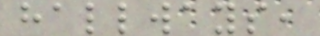hallways,
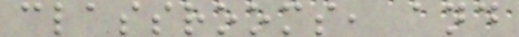classrooms, and
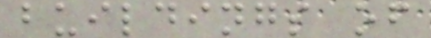buildings of
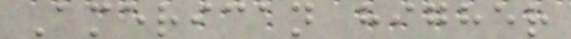American higher
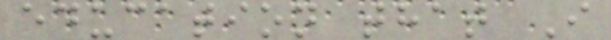education that I
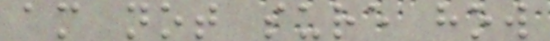am not sure how
